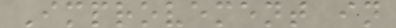Improvement in
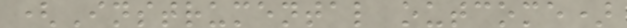(Instrumental outcome)
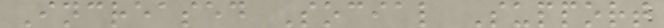Increased Social Support
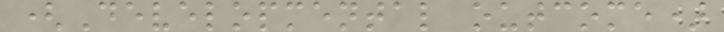(Developmental outcome)
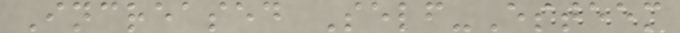Increased Self-Esteem
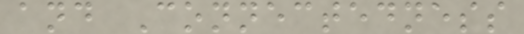and Connectedness
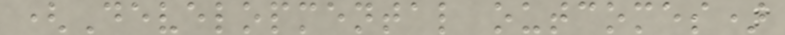(Developmental outcomes)
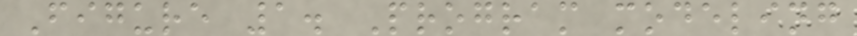Figure 1. Program modeling
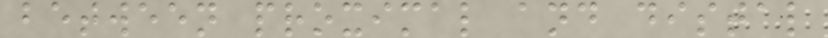between proximal and distal
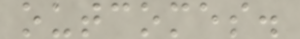outcomes.
